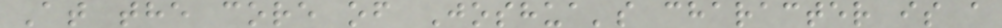At the core of Joshua's character is a
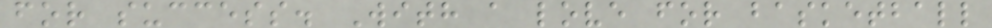for success. With a love for basketball
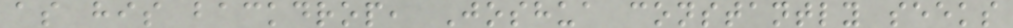as his backdrop, Joshua constantly seeks
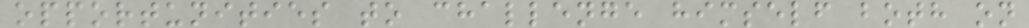opportunities to challenge himself both on
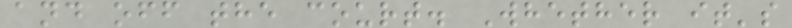and off the court. Whether it's
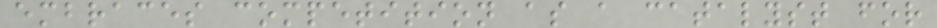embraces competition as a catalyst for
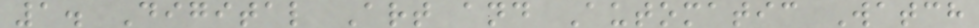1. Digital Art and Automatic Watch
